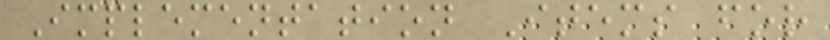Implementation Items for
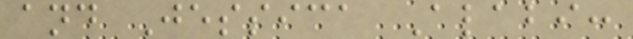and Jessica Alabi:
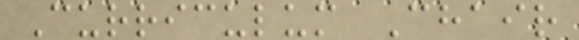Curriculum Chair
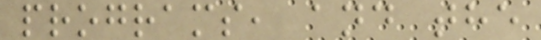programs, and the
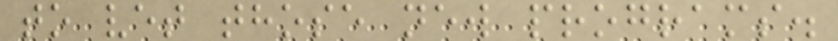to vet those new programs.
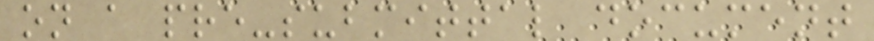on a pre-submittal document
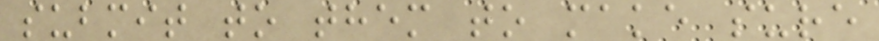submit to them to make sure
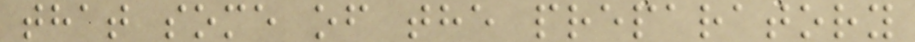that some of the preparatory
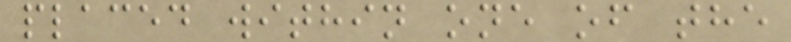placed within one of the
